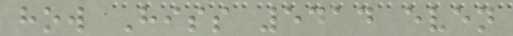how Hiss 5414 even
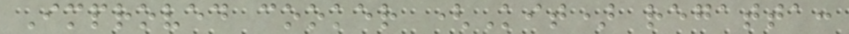Improved cooker (Kit) regatta:
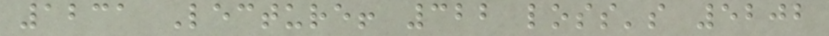1231 Lecture! 322 loss's 5202
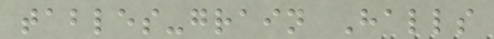tables-grain Halls
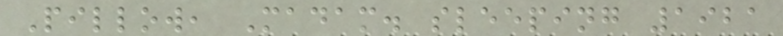Pillow, Madam. sleeping 1921
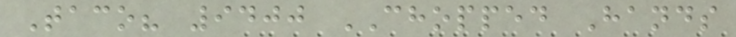Taco? 9400 CHOPPED Hands
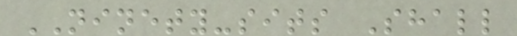NINETY-sits Shall
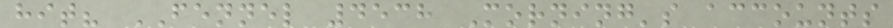hit? FENNEL 4538 Morning's accounts
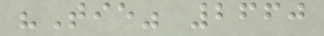"Tie" 2660
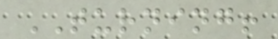TURNING!
